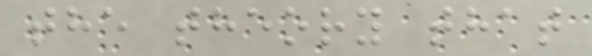the theory that
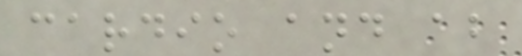cardio and ab
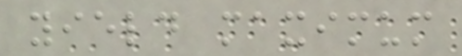yield maximum
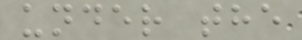under the
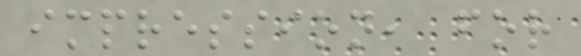impression, for
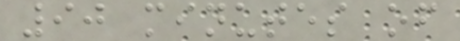90 minutes of
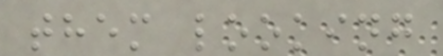them looking
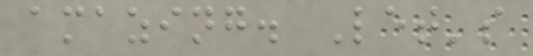amazing. Let's
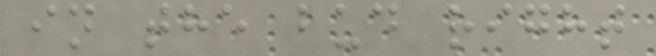in the bud right
